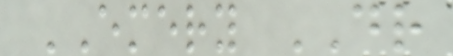EMERY DR
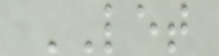LET
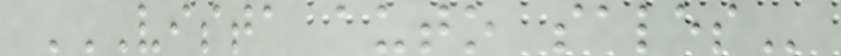VISTA AUTO SALES
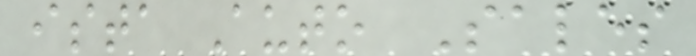ista Auto Sales
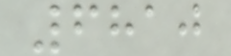6810
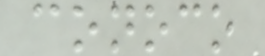conoco
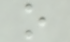o
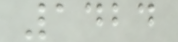1424
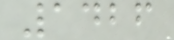1426
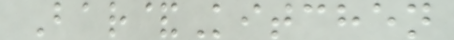Bar&Kitchen
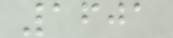1601
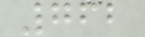762
